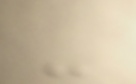-
